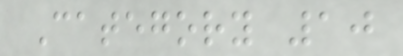Category 10
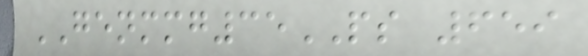GENMMG35PS 659
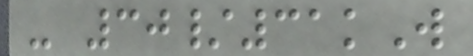- 30/31kW
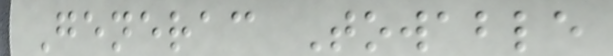Generac Towable
